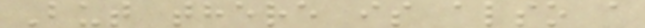But there is also a
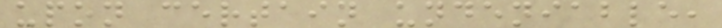upon certain undeniable,
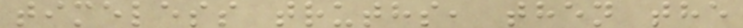timeless truths, then the
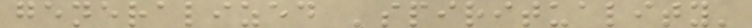generalized 'spirituality'
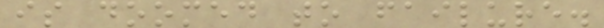is doomed to failure.
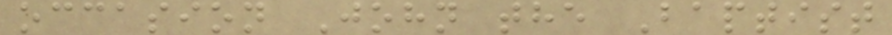occasion John the Baptist
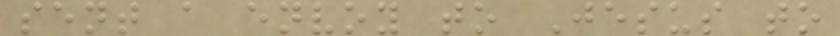sent a envoy to Jesus to
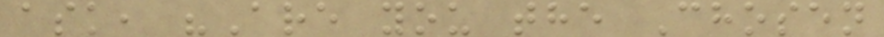ask, "Are you the Chosen
